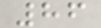86
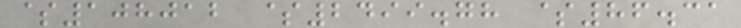$108012 $2499.78 $86.31
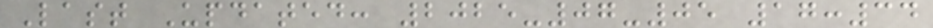Last Updated: 2025-07-05 17:34
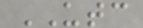UTC
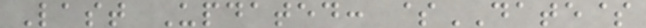Last Updated: $DATE$
